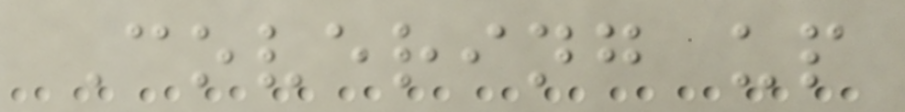Covering up
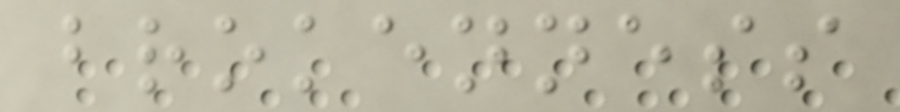brokenness
